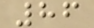86
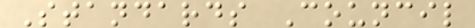Standards Council
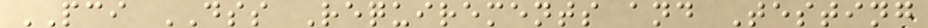PCI DSS Requirements and Testing
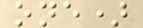one)
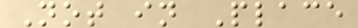Not in Place
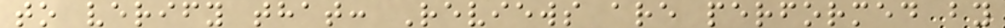to verify that: Reviews are performed by
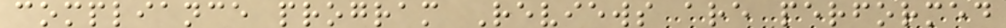compliance program Reviews are performed
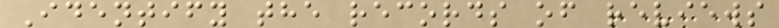Identify the records of reviews
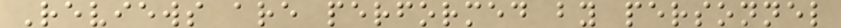Reviews are performed by personnel
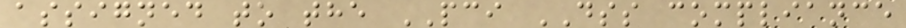assigned to the PCI DSS compliance
